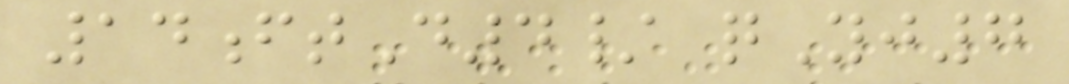14ftD4/ qYj7
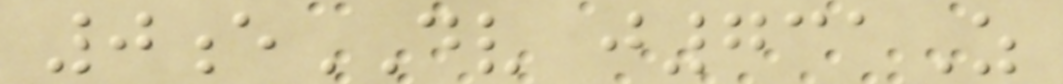0eDV j731Z
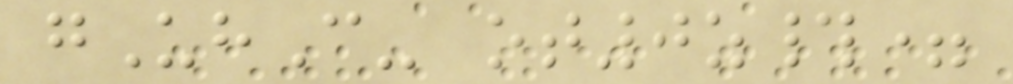gUhC- ot0z#=
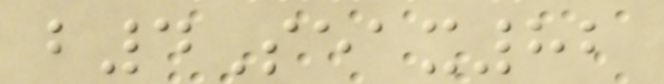b4Seax82
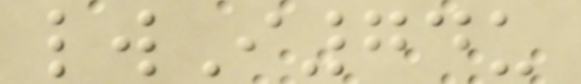lwI74u
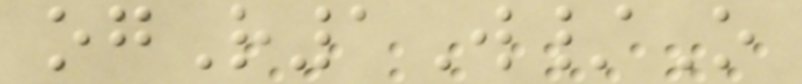ogR1W/O
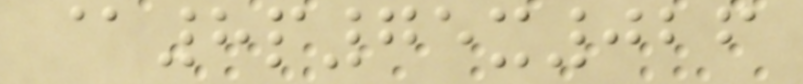@8p75x026
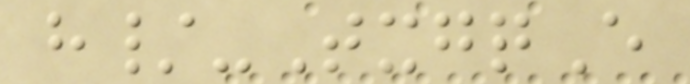h/-TxgqE
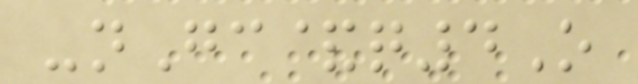-nGc&q4O
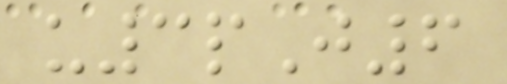u3pJ6
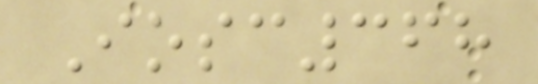Iosc368
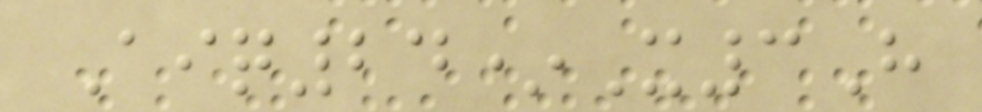Aiq24*X3H
